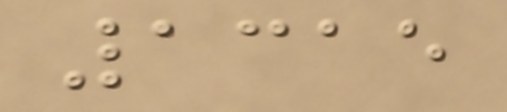1315
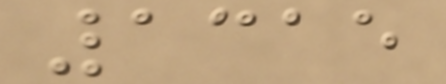1315
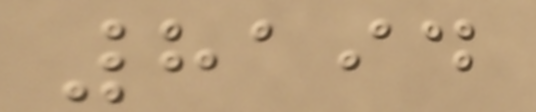8194
